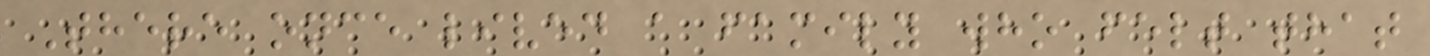There once lived a family who felt that
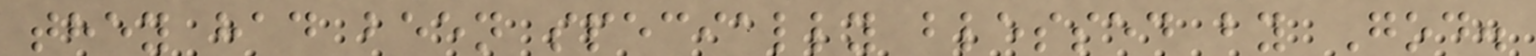they had been specially blessed by God.
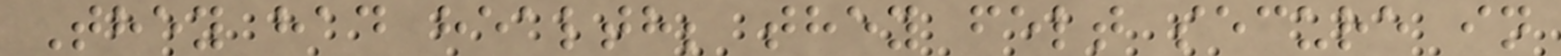They had health; they felt secure in
